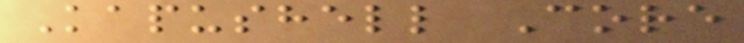Kapushell Core
